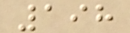198
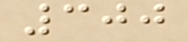300
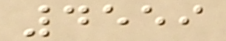4559
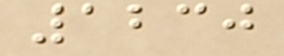1230
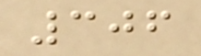306
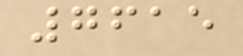7615
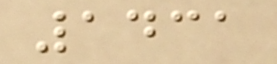1431
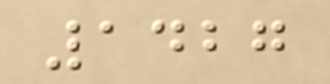1427
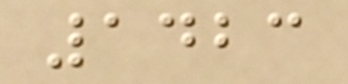1423
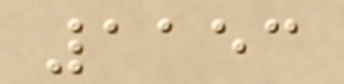1153
